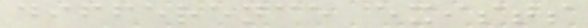difference exists
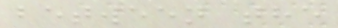between the
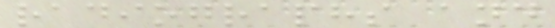radiographs and
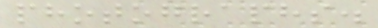photographs.
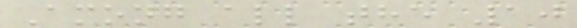Among all the 10
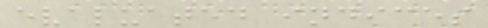evaluated indices
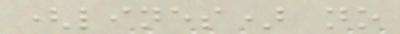(lines) no
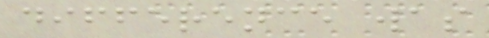difference was
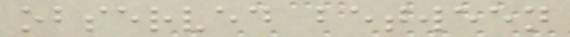observed between
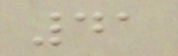41
